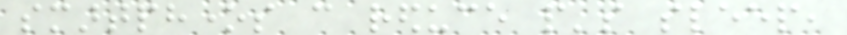smartphones can reduce people's sleep,
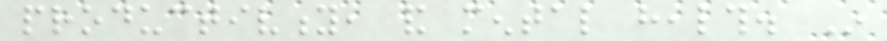productivity, and mental health. In
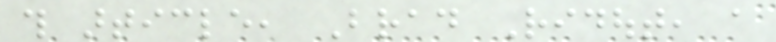this article, Brad Ridout, a
